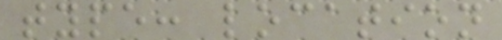type: location
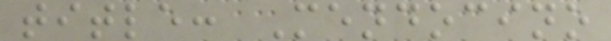title: Mendocino
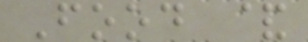Food &
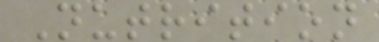Nutrition
